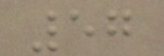57
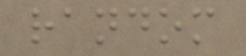random
